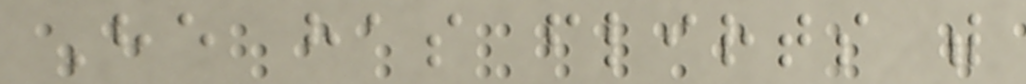He has flirts with
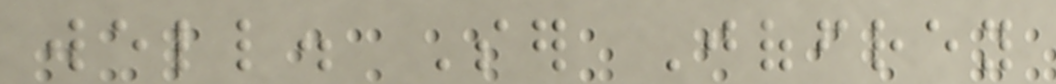well. Ser Joffrey
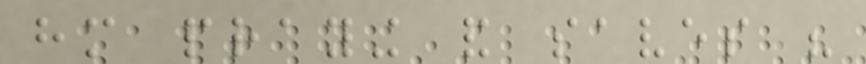him praying and saves his
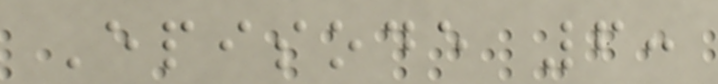Episode 6:
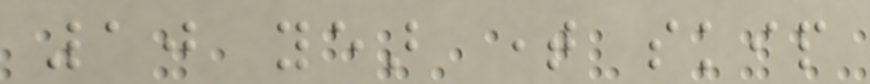10 year time skip
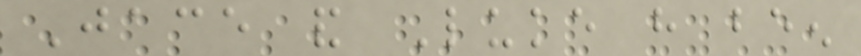Jace and Luke have been
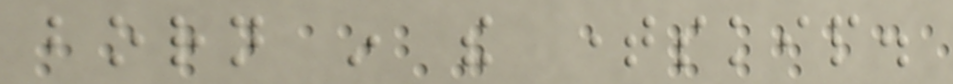born in the timeskip.
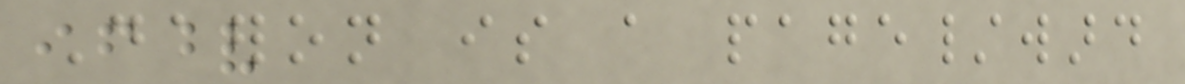Daeron is a page/ward
